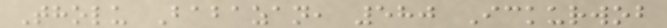Tholu Babazan, 580 Ickurwob
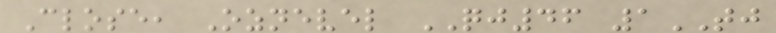Close, Oznevel QJ46 1TJ
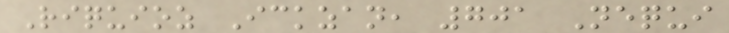Riquioz Ickzan, 701 Nequi
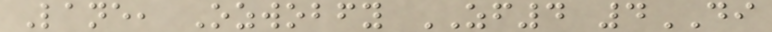Lane, Ozwobfy ZF4 4DI
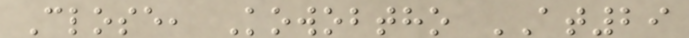Close, Kowobtho AT29
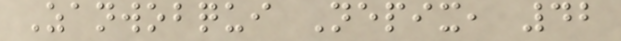Zanwobqui Nepix, 42
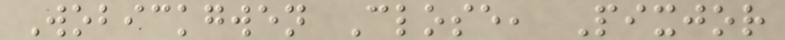Wobickgwen Close, Pixjor
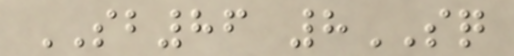SB86 8SQ
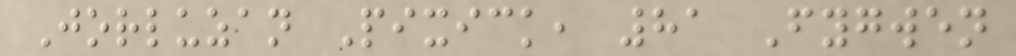Jorluzan Pixick, 81 Fygwen
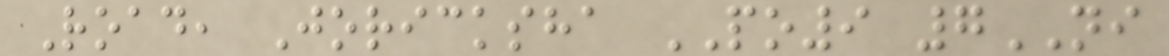Road, Joricksha PO9 7NI
